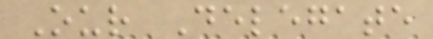Our Delegate
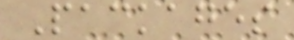Packages
